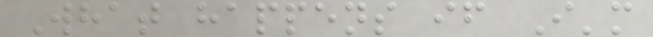What happens if I'm
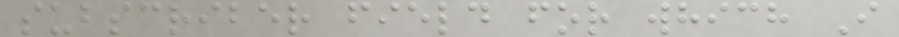subscriber field for which I
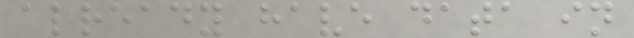already have data in
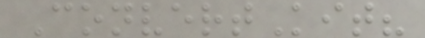ConvertKit?
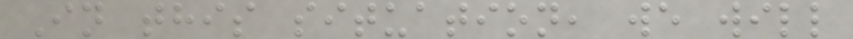In this situation, we will
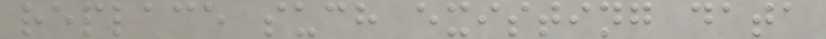replace such existing data
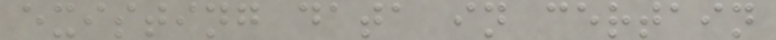existing data in certain
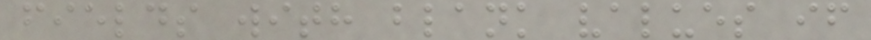fields with blank values if
